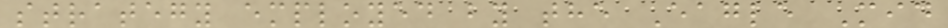strategy employed by the Eagle Mid
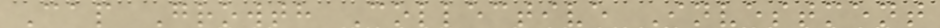Cap Growth Collective Investment
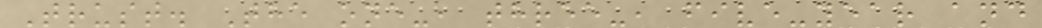Trust. The one-, three-, five-year and
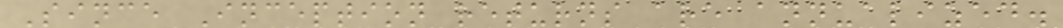Since Inception returns are annualized.
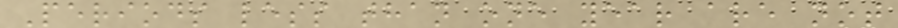Periods less than one year are not
